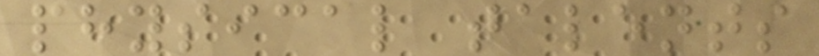physical talents
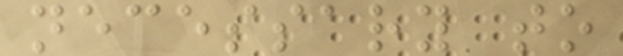necessary to
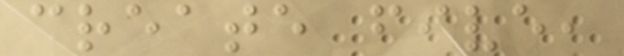create five,
